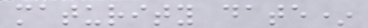maturity date*
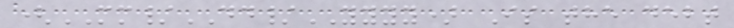(MM/DD/YYYY) Is the debt
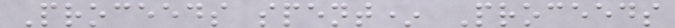Proceeds spent* Proceeds
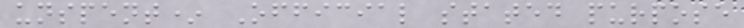unspent* Official stated purpose
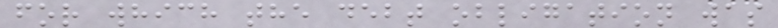for which the debt obligation was
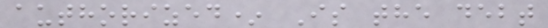authorized* Is the debt
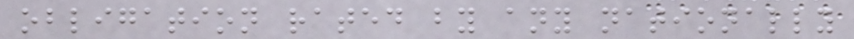obligation rated by any nationally
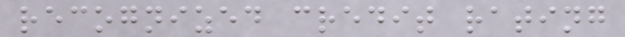recognized credit rating
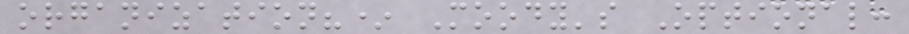organization?* Moody's Optional:
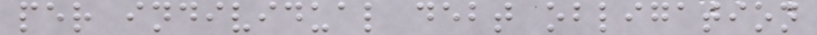per individual debt obligation
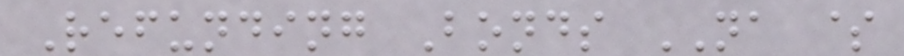Refunding Bonds NA $
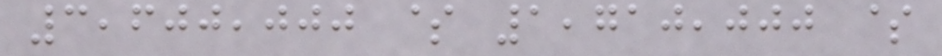3,600,000 $ 1,710,000 $
